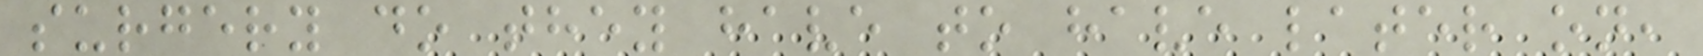surgery do they have to have later on,
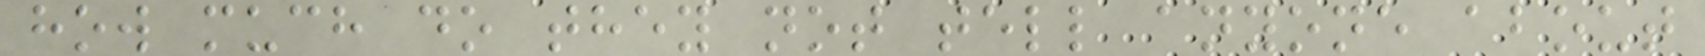how much do they not tell anyone about
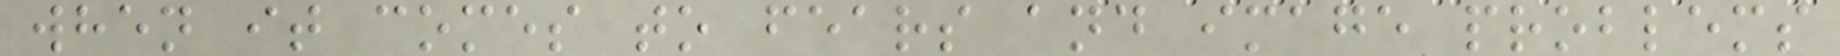when it comes to fears and image problems
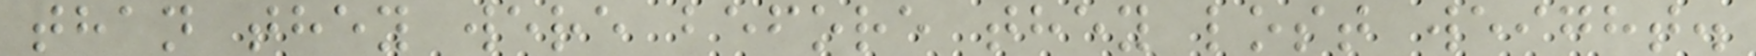than they were before they lost weight.
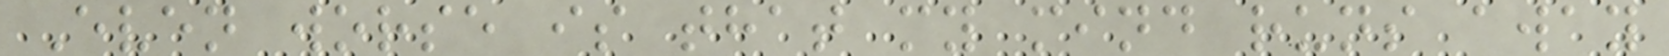Even worse is that my mind runs away
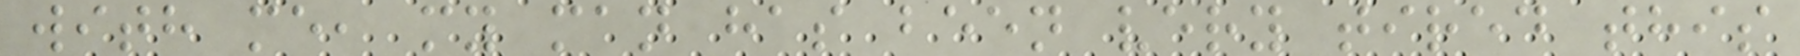with me, my man has been very tired this
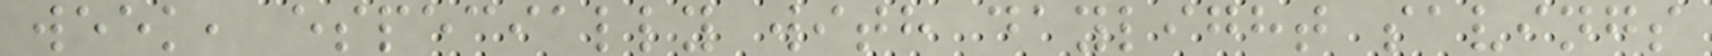week, especially with daylight savings
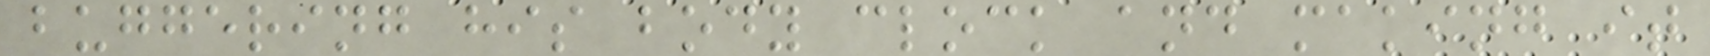buggering his body clock and making it
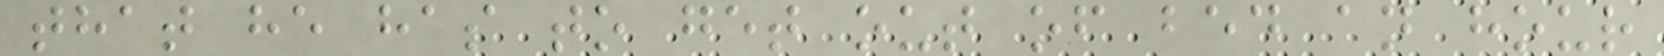that he has to get out of bed an hour
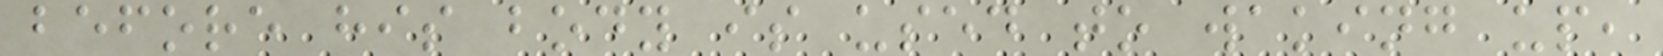before his body is used to waking up,
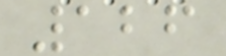126
